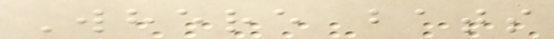Where bats
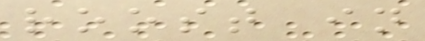roost in
